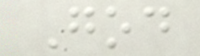God
